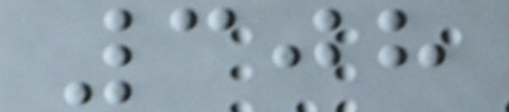308
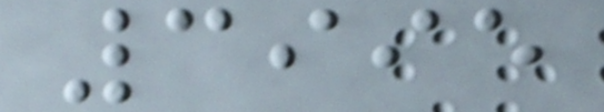3995
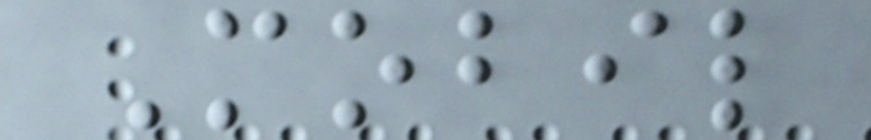Mobil
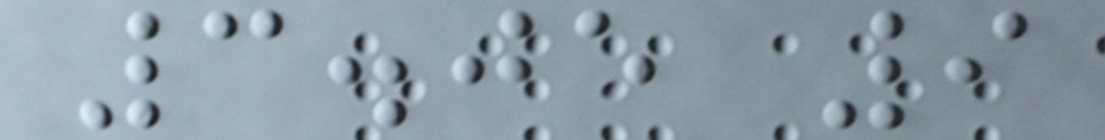3.05 9
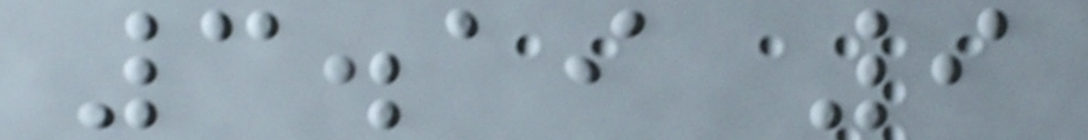3.19 9
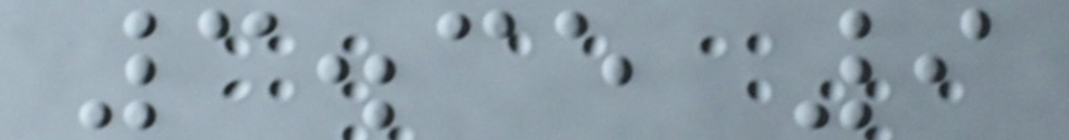3.35 9
